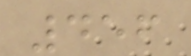456
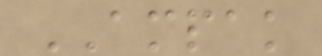AMPAK
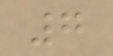7
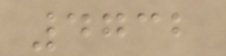4732
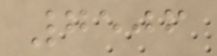7506
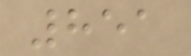851
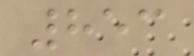853
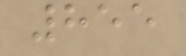855
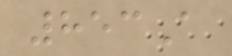853A
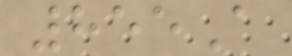855A
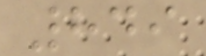849
